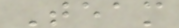Team
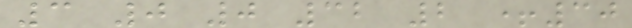3 0 0 32 2 +30
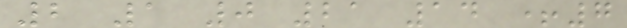2 1 0 21 14 +7
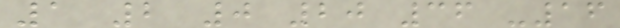1 2 0 20 36 -16
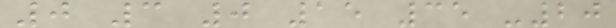0 3 0 15 35 -20
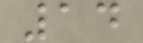14
